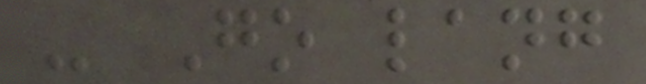- Go lang
